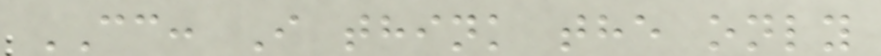CC: I think the only
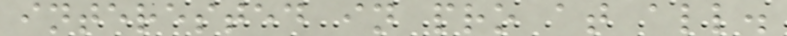interested in pro at all.
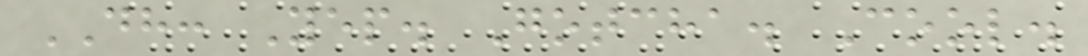DH: Yep. Gotcha. Cool.
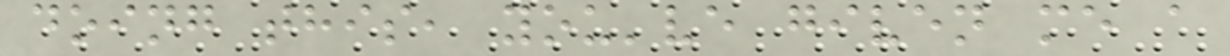doing this, you've given me a
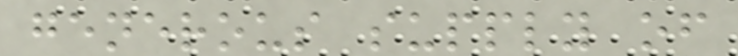generous supply of
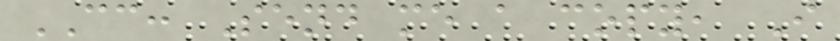CC: Send me a copy, I
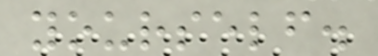yourself.
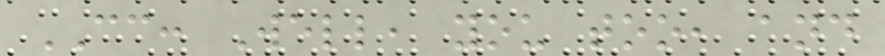CC: Well, you too, and
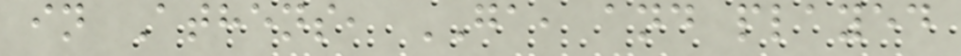in Athens, GA, and played
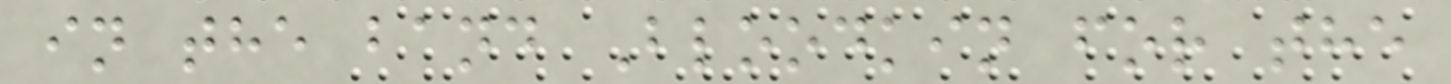in the band Bloodkin for the
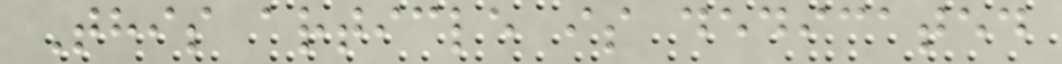This article is dedicated
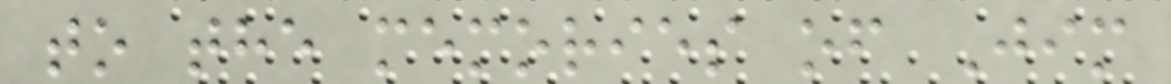to the memories of Jim
